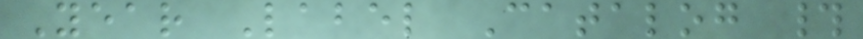Year Label Catalog #
